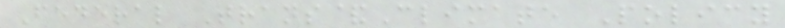Federal Trans&Climate Policy
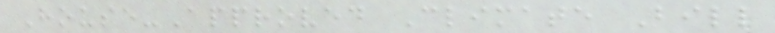House-Approved Climate Bill
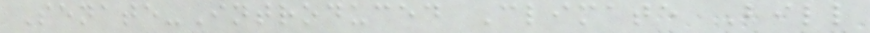Senate-Introduced Climate Bill
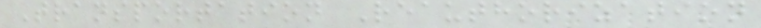Transportation Reauthorization
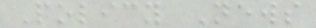Policy News
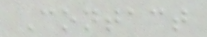Contact
